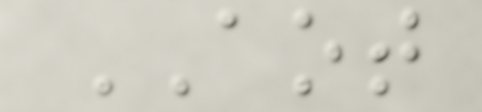AOT
